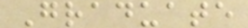Graduate
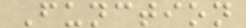Function
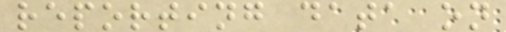reporting data on
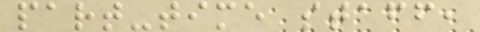part-time staff,
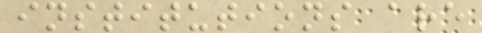institutions are
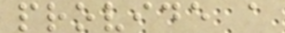provide a
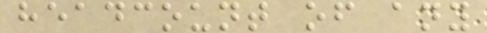headcount of any
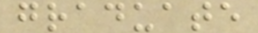graduate
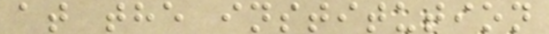at the institution
